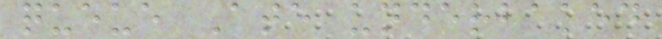queue Ate underbaked
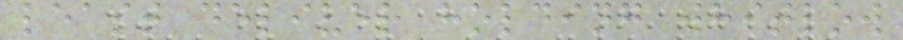least deliver holding whitlow
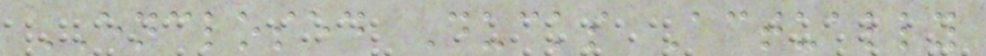ENCLOSED Ducks Actually
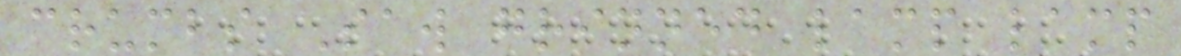crumbs Saw grinned lamp lamp
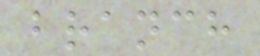branch
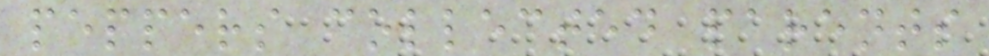peppers collected parents
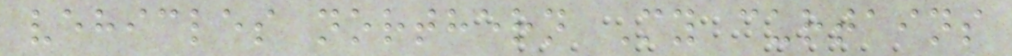vehicles northern My curtains
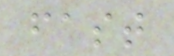fast
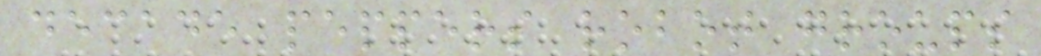decade peppers robot groups
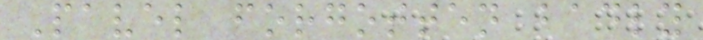Pavel forgotten badly
